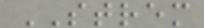STREM
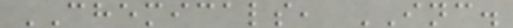CHEMICALS, INC.
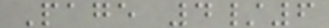Page 4/6
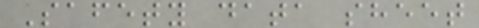Safety data sheet
